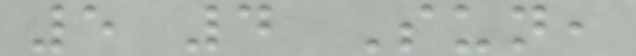5 4 Sun,
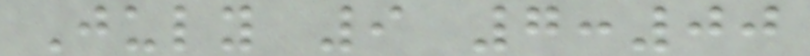July 9 7:00
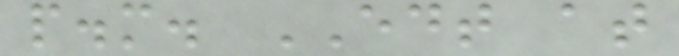p.m. EDT at
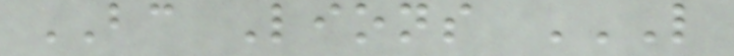BC Lions L
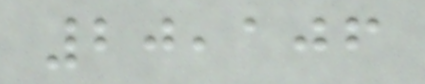20,106
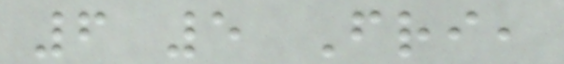6 5 Fri,
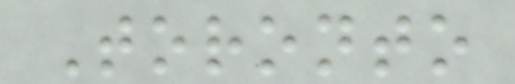Toronto
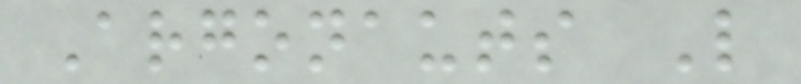Argonauts L
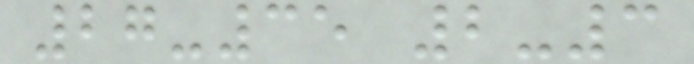27-35 2-3
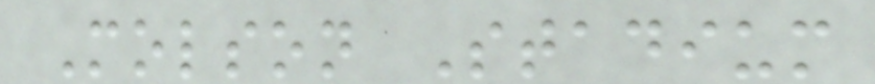Molson Stadium
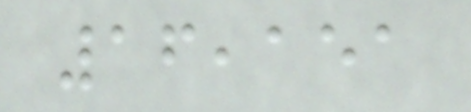16,151
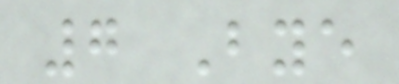7 Bye
